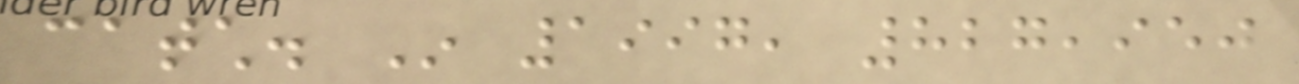catch. In 1997, 827,950
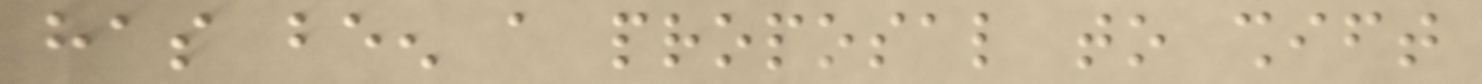has been a proposal to shift
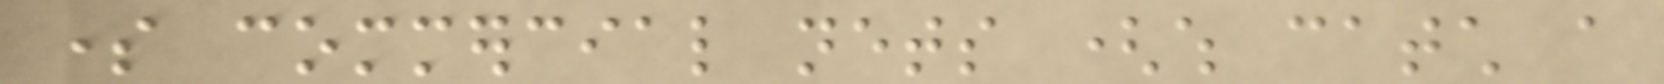some commercial nets (which catch a
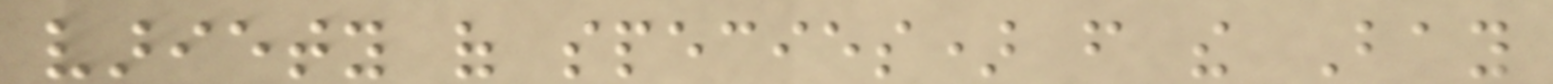variety of species) from the Bay
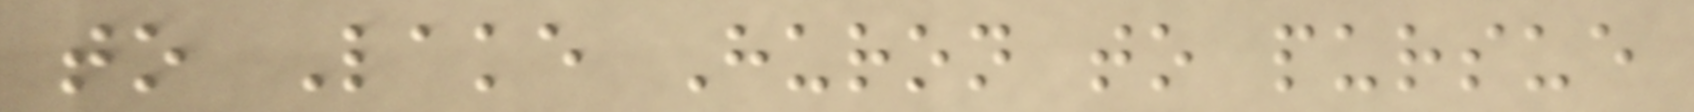to Lake Huron to pursue
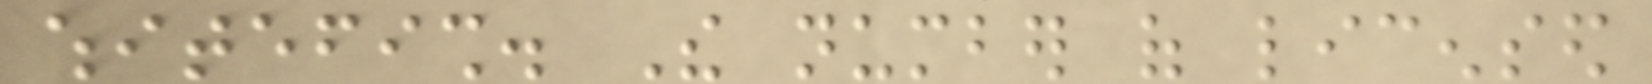whitefish. The number of licensed
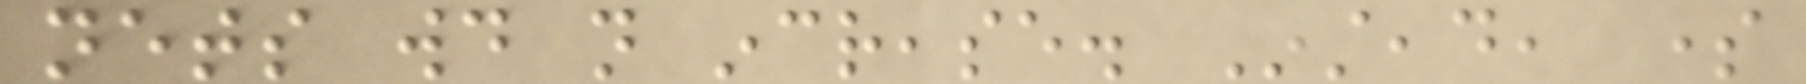nets would not increase. Instead, some
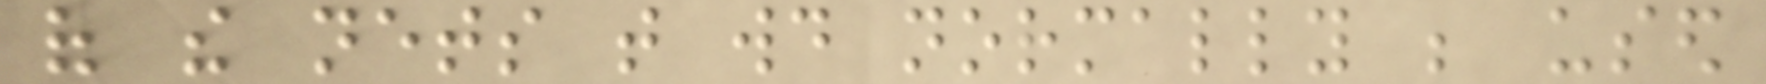of the nets that would normally be used
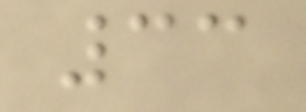33
